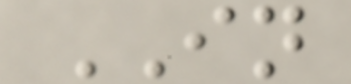IN
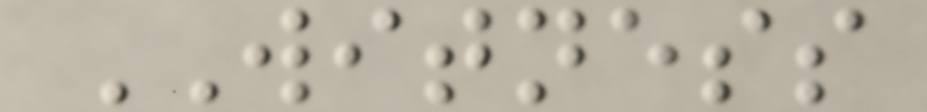WITNESS
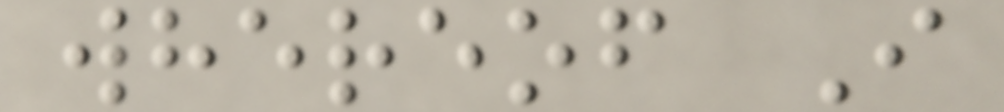whereof I
